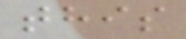this
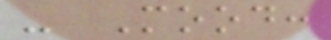- Mood:
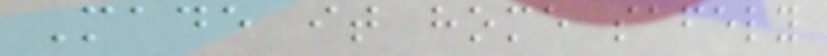Made it home safely
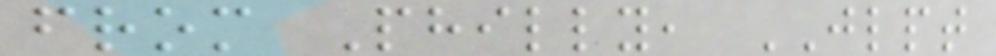from Philly, JLPT
